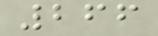266
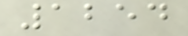1254
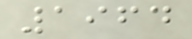1964
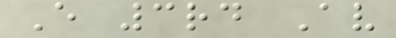E 3rd Av
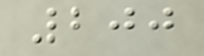200
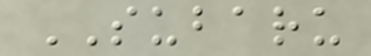SUBARU
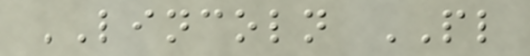LINCOLN PL
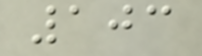103
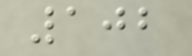102
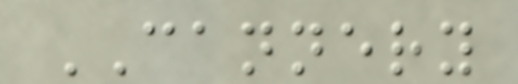CANNERY
